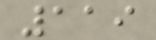119
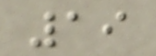19
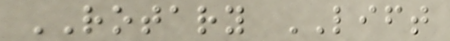ROTARY LIFT
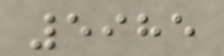5985
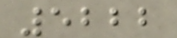5222
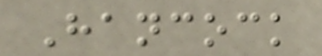Hancock
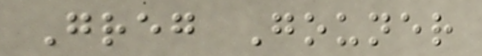Greg Gouner
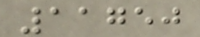11750
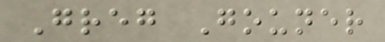Greg Gouner
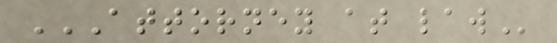ATTORNEY AT LAW
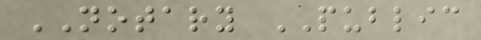NOTARY PUBLIC
